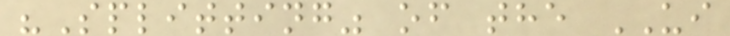"Splitting" of the UI
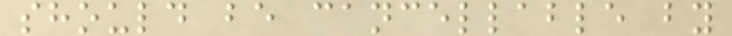should be cancellable by
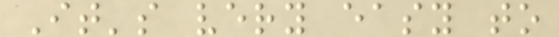It's very easy to
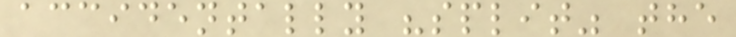accidentally "split" the
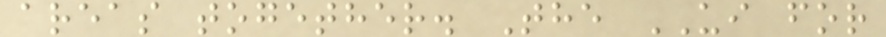areas together. The UI for
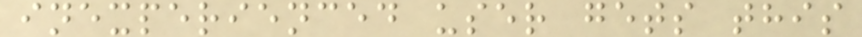inexperienced user gets this
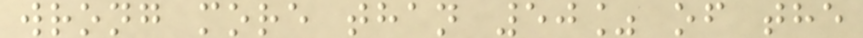wrong more than 50% of the
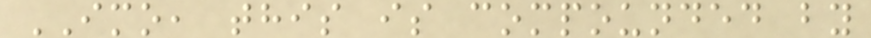IMO, this is compounded by
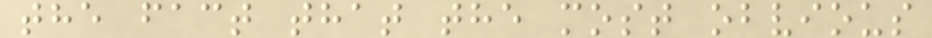the fact that the most obvious
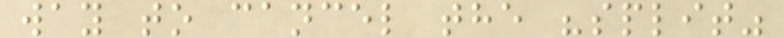way to cancel the "split"
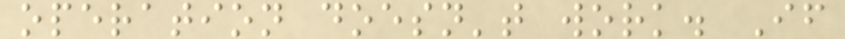operation doesn't work. If
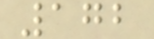172
